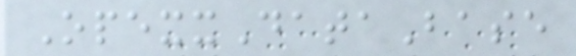OpexxDataBase
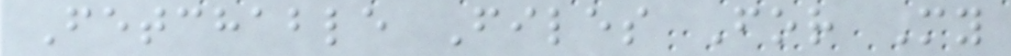Fetchable Files For My
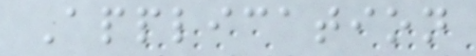Application
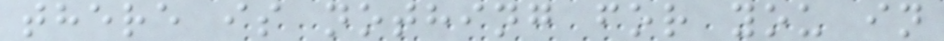there is nothing for you in
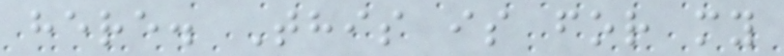here. This is for my
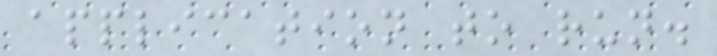application to run.
